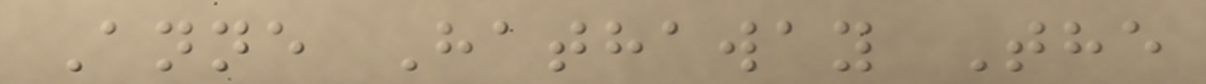Anne Hathaway The
